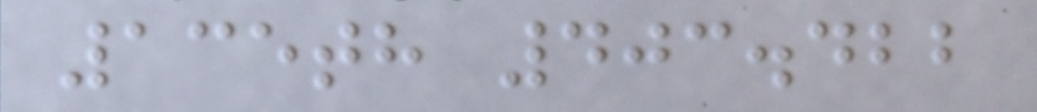135th 403.422
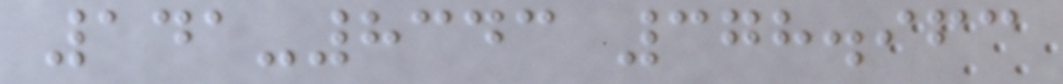141-8343 378.963
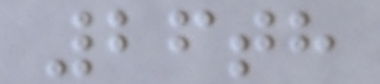26th
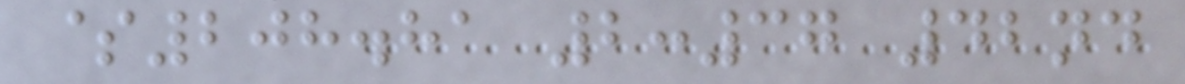$208.81 2:37 42nd
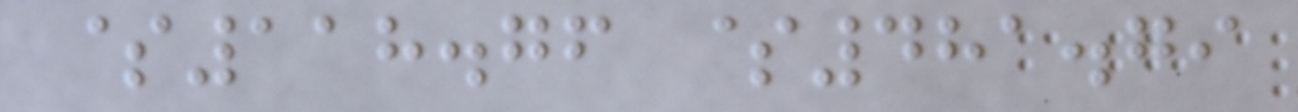$118.76 $481.79
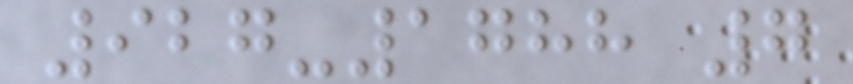927-1788 7
